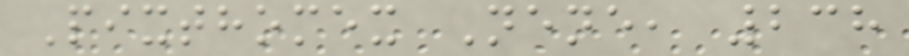Pixthomex Nene, 238
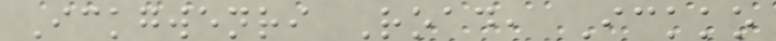Ickgwenri Road, Ickko
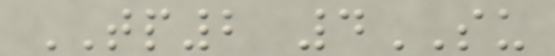TP2 4SU
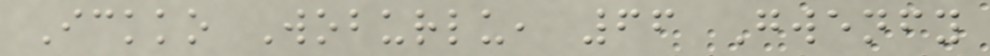Ickko Woburlu, 66 Gwenfy
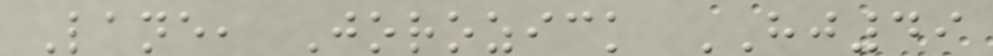Lane, Jorozick HJ49
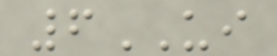6UI
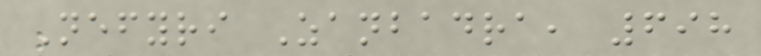Nefyri Zanbadra, 698
